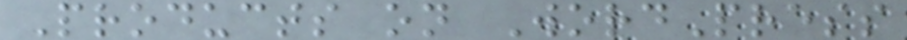Products on WordPress
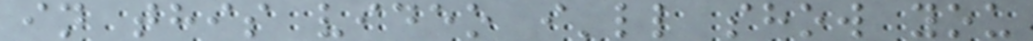in this video i'll show you
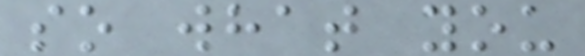so what you
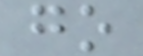go
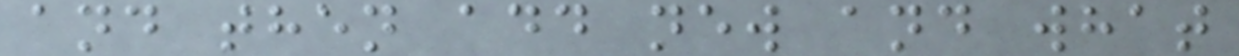and then add new and what
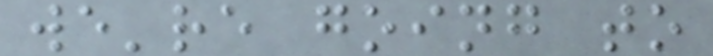we're going to
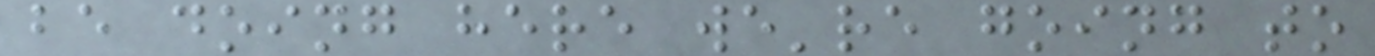be doing here we're going to
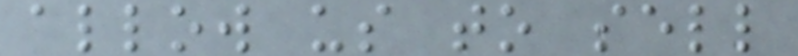allow us to sell
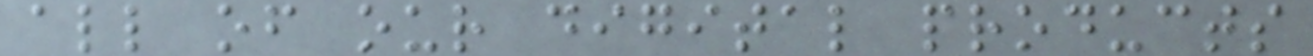all of our digital products
